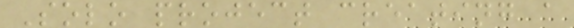Solo project creating a
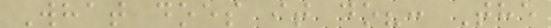What does it do?: The
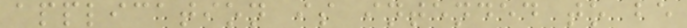application is intended to be
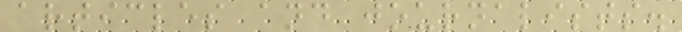articles and journalists.
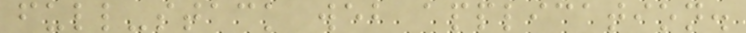full-stack web application.
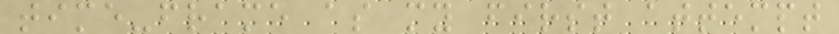time-frame as my first attempt
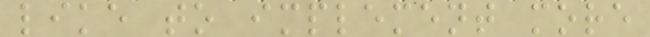like to implement more
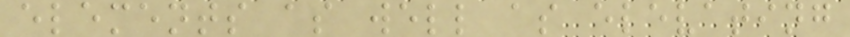elements as well as elevating
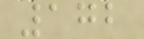172
